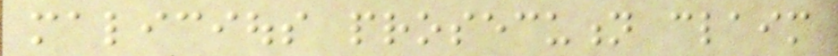malicious prosecution claim
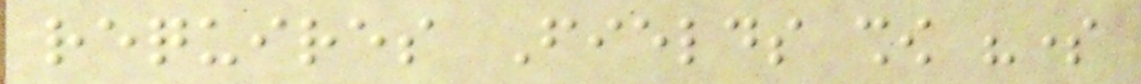requires Fields show "some
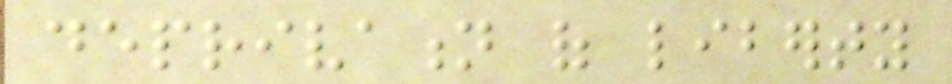deprivation of liberty
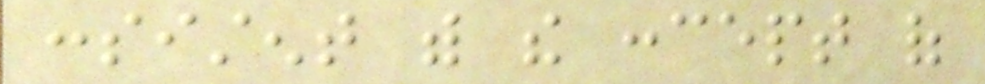consistent with the concept of
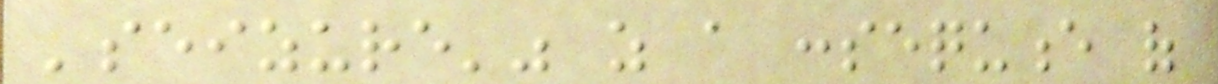'seizure'" as a consequence of
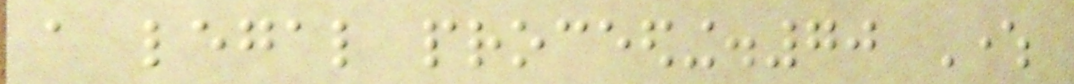a legal proceeding.70 Where
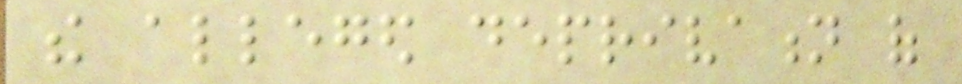the alleged deprivation of
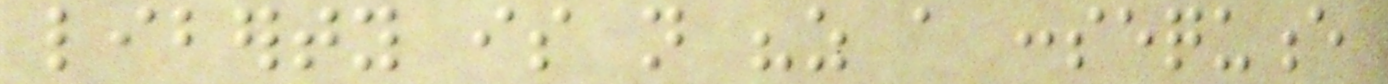liberty is not "as a consequence
